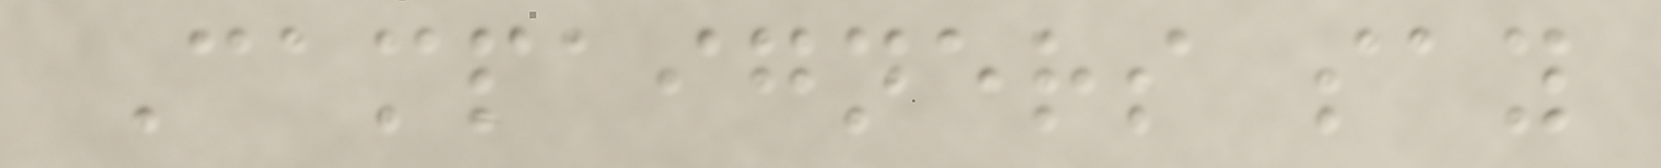Campaigners say
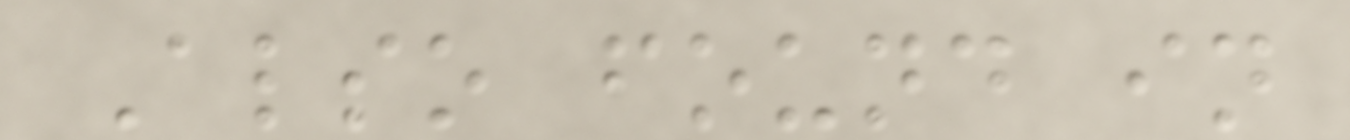Also found in
